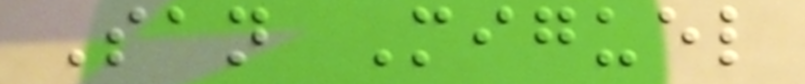San Miguel
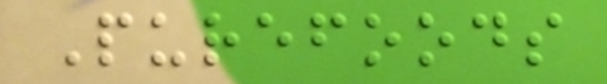Purefoods
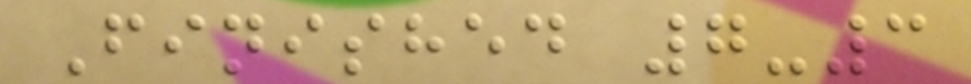Finished 7-3
